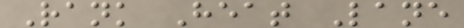Rank Heat Lane
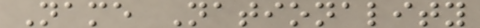Name Nationality
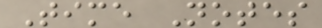Time Notes
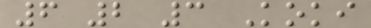6 2 3 Koki
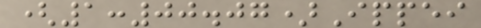(1:00.07)Ippei
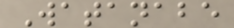Watanabe
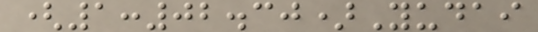(1:02.30)Yudai
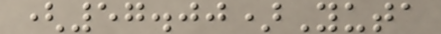(57.00)Yuta
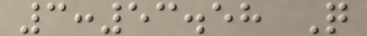3:53.58 Q
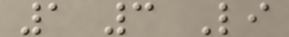1 3 Li
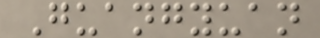Guangyuan
